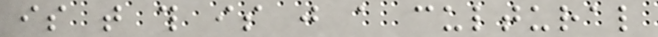is that this is just a cultural
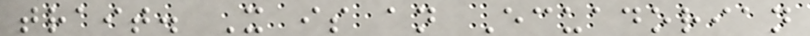trait. It is an Ecuadorian
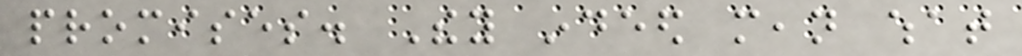promises. They indeed mean what
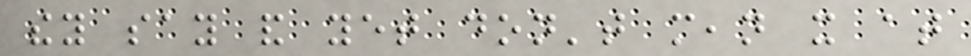they say and yet don't mean it at
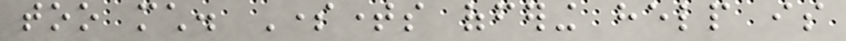too much. Sometimes offering help is
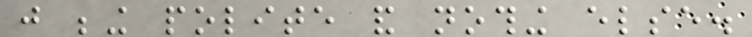just being polite and nothing else.
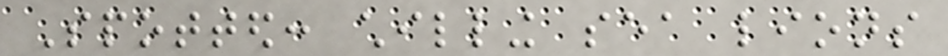Spotted: chilling sea lions
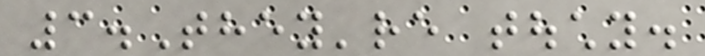3.They're touchy.
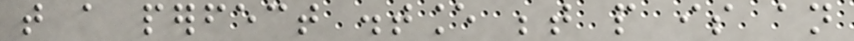that a perfect distance between people is an
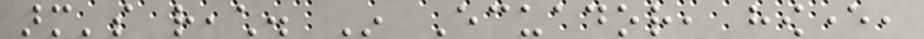arm's reach. In Ecuador, however,
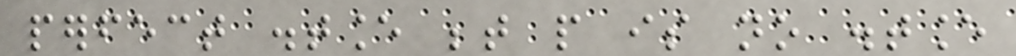perfect distance between people is no distance
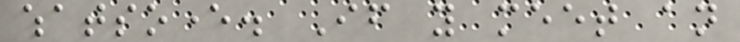whatsoever. If you meet an
